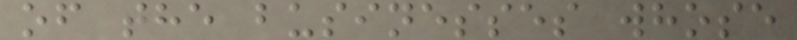of the businesses whose
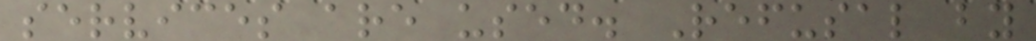services are used. Refusal by
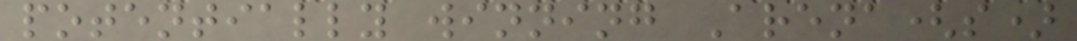potentially winning Arena(s)
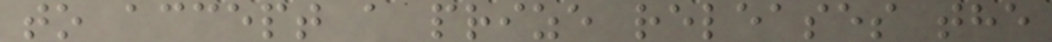to accept a prize releases the
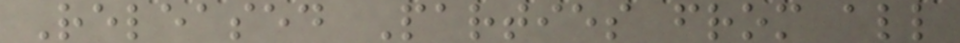Released Parties from all
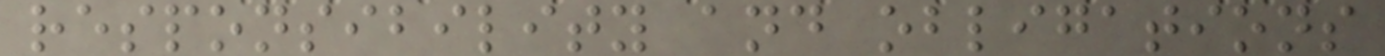responsibility and obligations
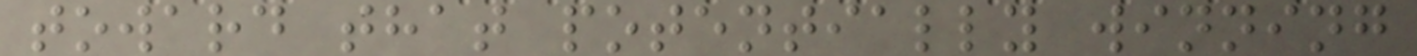toward that potentially winning
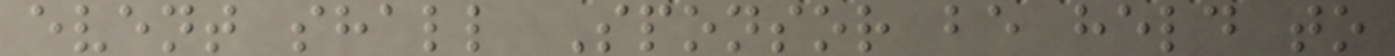event shall Sponsor be held to
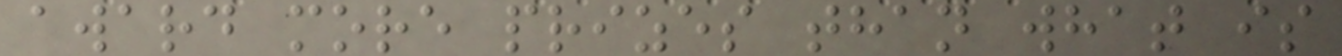award more prizes than what is
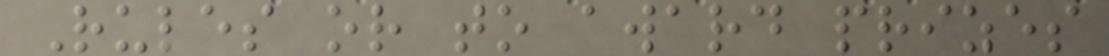Rules or to award prizes
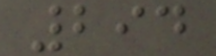294
